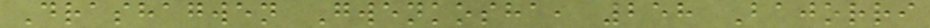Drashagwen Gwenkosha, 258 Bajorri
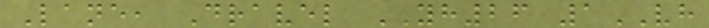Lane, Dravel YH26 1VH
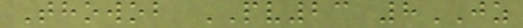Thowob PV23 8JZ
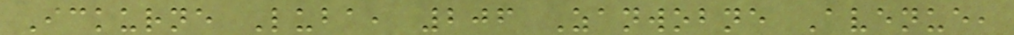Ickurne Luba, 206 Zanwobne Avenue,
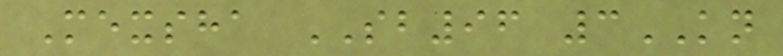Mexsha SB96 3KN
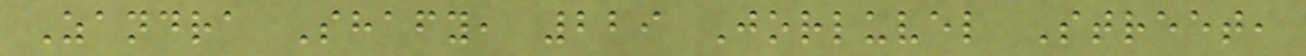Zandra Shafy, 229 Jorluvel Street,
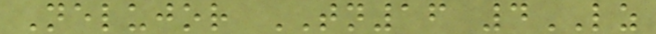Nelujor TN16 4LZ
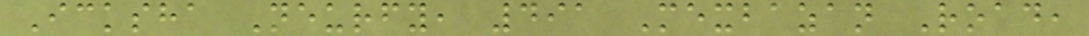Icksha Neurfy, 491 Mexbazan Road,
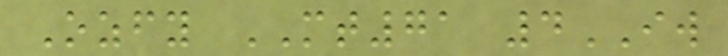Ozfy MT71 4IW
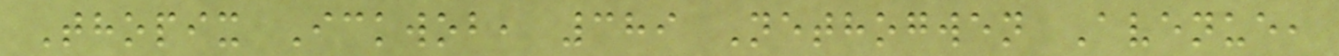Thopix Ickwob, 389 Nethogwen Avenue,
